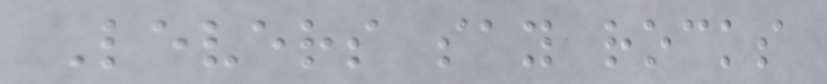Levers say rocks
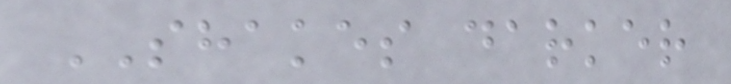SHAKES darker
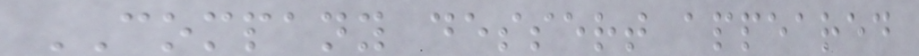COMPANY dessert appeared
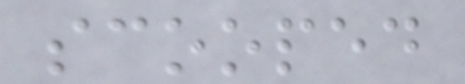scooped
